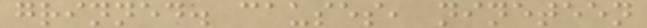grinned. causes, nineteen
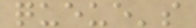queue's
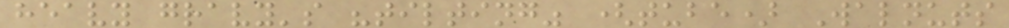heavy gravy's "tilting" (tube) Walnuts
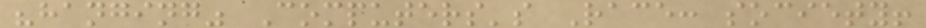"hanging" Computers's Race: society!
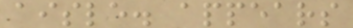aisle. appears
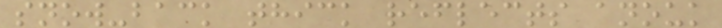snow-back thick reflects anouk
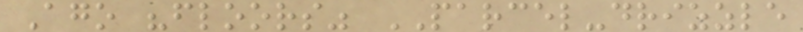Ago "floors" PARCEL-drizzle
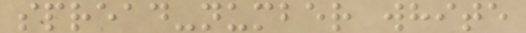spread-number white
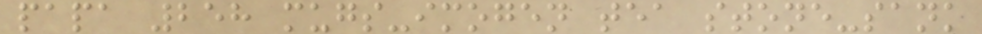papa 258 mugs-imogen tea stone-sank
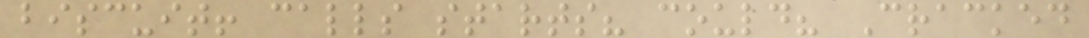biscuit! calls starts? could? Cracked
